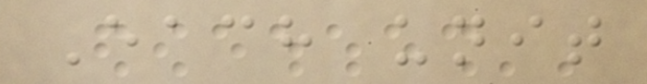Each unit
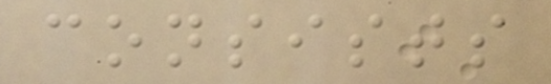consists
